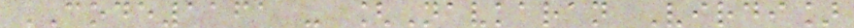CODE1161 - [Navkaran Virdi]
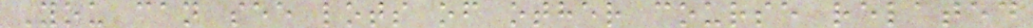You can see lots of other course related
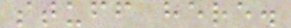stuff here.
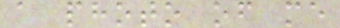a photo of me
